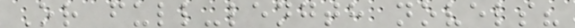Or full-length novels?
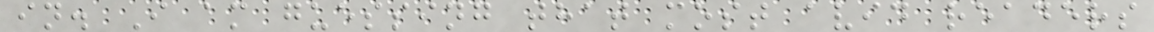in. I am guessing that most avid readers
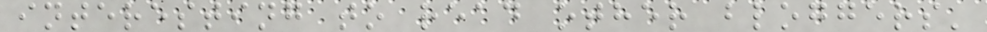interesting to read other bloggers'
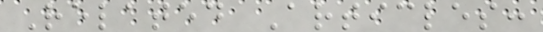Related Articles:
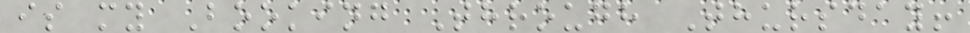is my Booking Through Thursday!
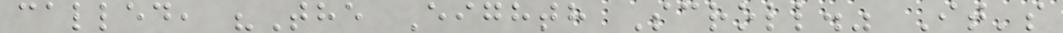called, "The Eighth Scroll." It's
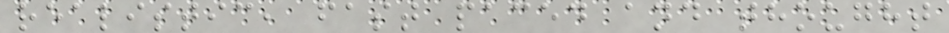realistic, fast paced and thought
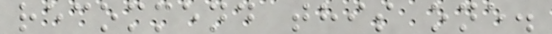recommend this one.
